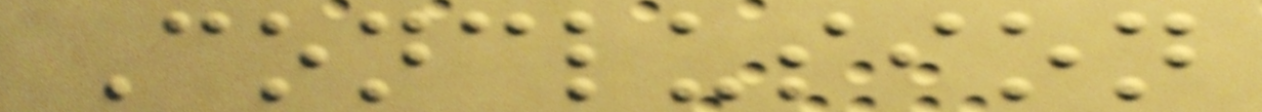Conclusion
